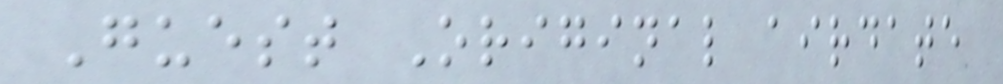Guest Original airdate
